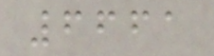6661
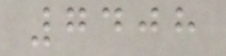7408
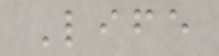Life
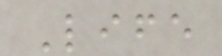Life
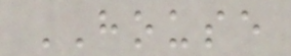HOUSE
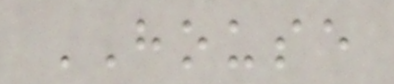HOUSE
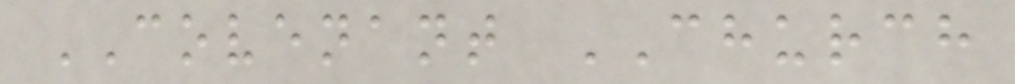COVENANT CHURCH
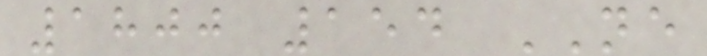1800 154 NE
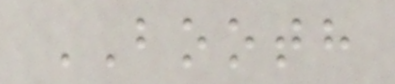BOOTH
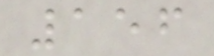156
